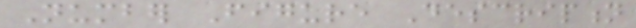Number Figure Description
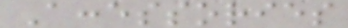Accessories
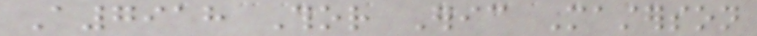A7918 Thor Eric Masterson
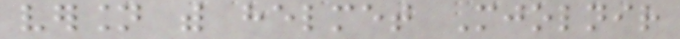version with helmet Mjolnir
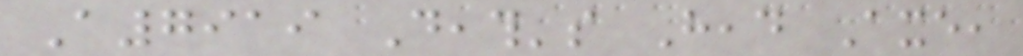A7919 Death's Head Axe,
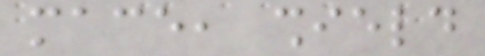mace, shield
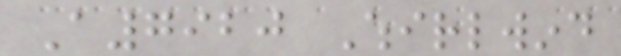A7920 Whirlwind
